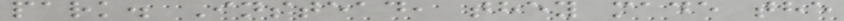park. Instead, they made the
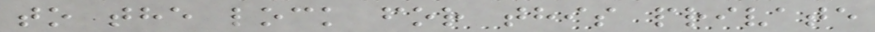to the lock for this private
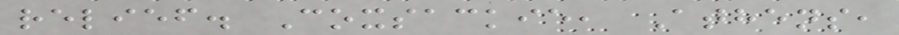relief. Coxsackie, Athens,
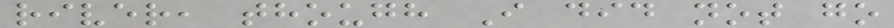river, though I did not go
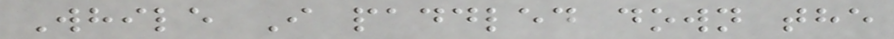While I paddled down the
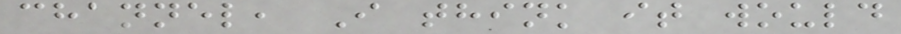channel, I think it would
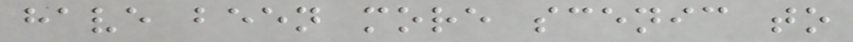have been more scenic to
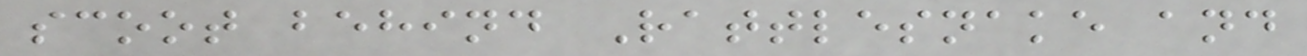scoot behind Rattlesnake and
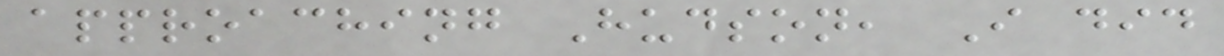approaching Hudson, I did
